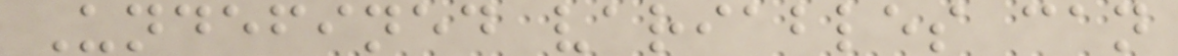Undefined variables can
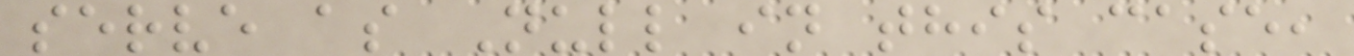serve as Null in this case,
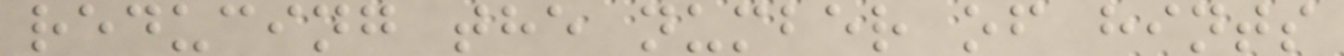reducing the number of hints
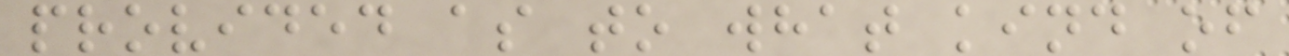provided as to what kind of
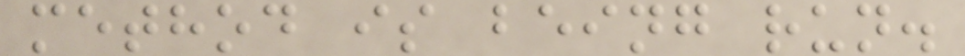method is being run.
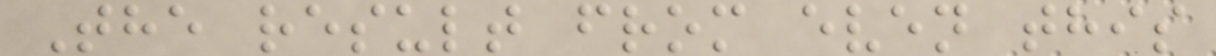The result from even this
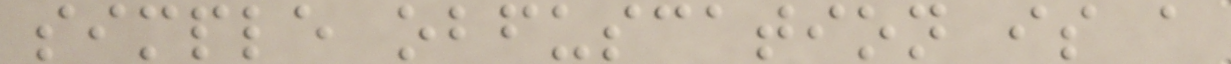simple obfuscation is a
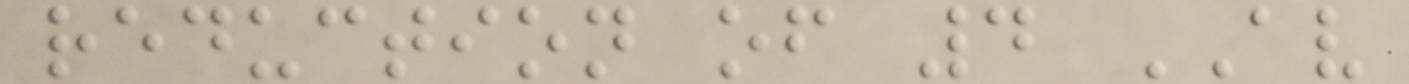reduction of 4 AV
